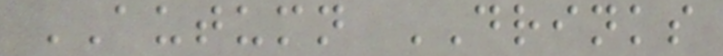AUTUMN DRINKS
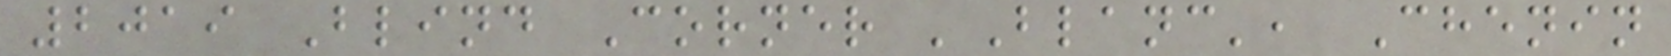2019 Blind Corner 'Blanc', Chenin
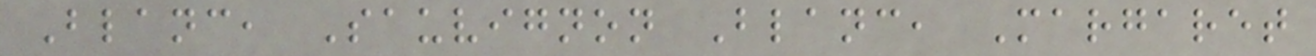Blanc, Sauvignon Blanc, Margaret
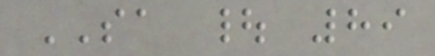SA | 89
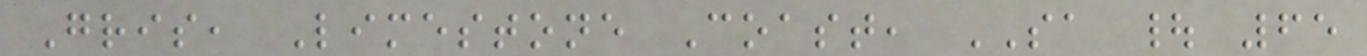Gris, Limestone Coast, SA | 65
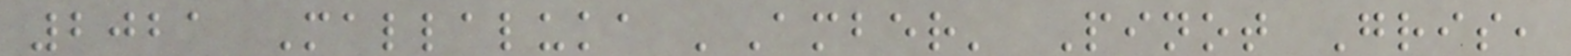2021 Mallaluka 'Amber' Pinot Gris,
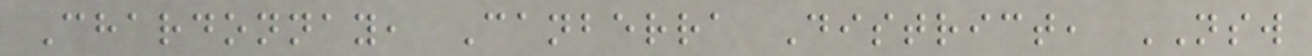Chardonnay, Canberra District, NSW
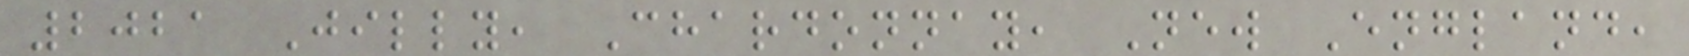2021 Jilly, Chardonnay, New England,
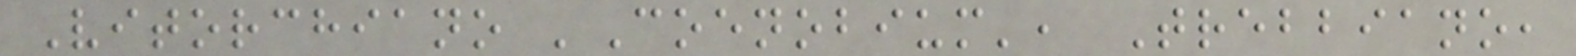Vitorchiano 'Coenobium', Trebbiano,
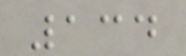134
